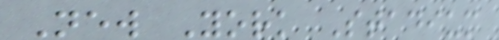New York Stadium
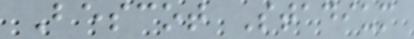Bescot Stadium
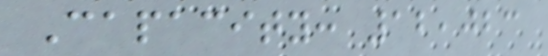Capacity: 12,023
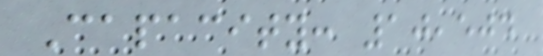Capacity: 10,504
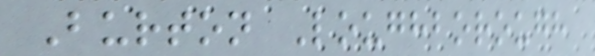Burton Loughborough
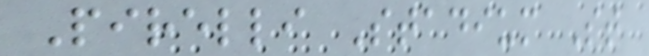Pirelli Stadium St
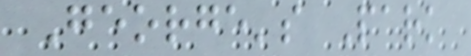George's Park
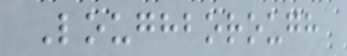Loughborough
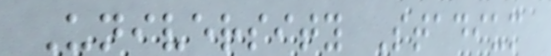University Stadium
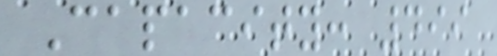Capacity: 499
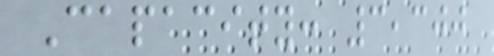Capacity: 3,300
